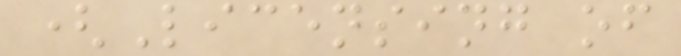(Licensing of
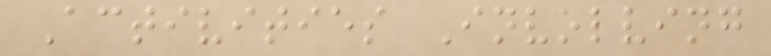Activities Involving
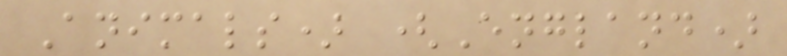Animals) (England)
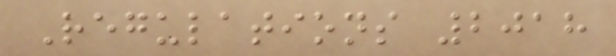Regulations 2018
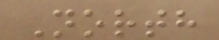North
